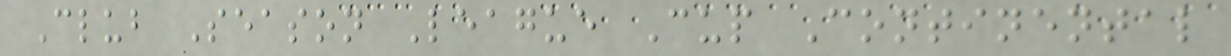Club Season League Cup Continental
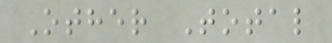Other Total
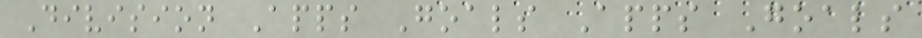Division Apps Goals Apps Goals
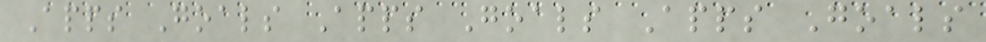Apps Goals Apps Goals Apps Goals
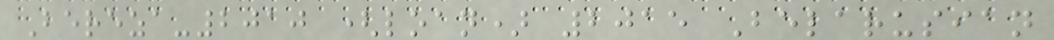Bereza-2010 (loan) 2015 Belarusian
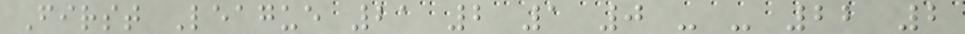First League 21 2 1 0 - - 22 2
